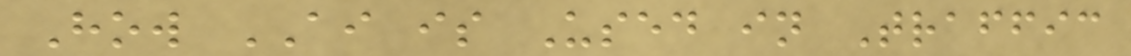How AI is Used in Traffic
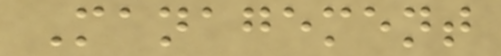Management
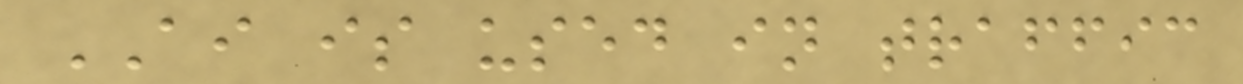AI is used in traffic
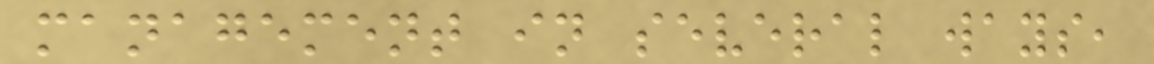management in several ways,
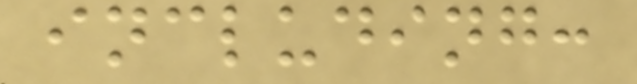including:
